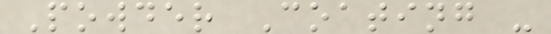Powder Coating -
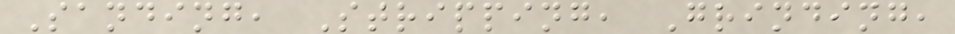Sanding, Stripping, Grinding,
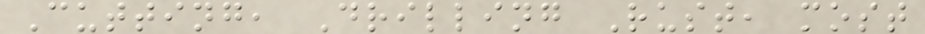Cutting, Drilling Rust, most
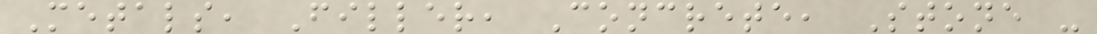Metals, Filler, Concrete, Stone -
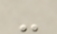-
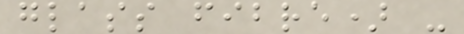glass fibre) -
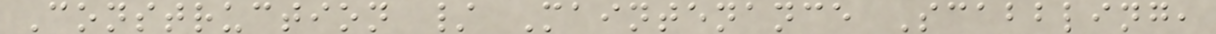Construction / Maintenance Scabbling,
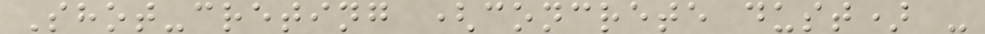Shot-creting (concrete dust) -
